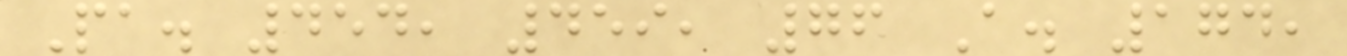Pa. 454, 459, 76 A. 174,
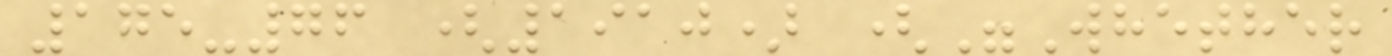175-76 (1910) ("Whether
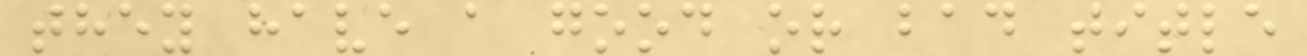they have a good or bad title
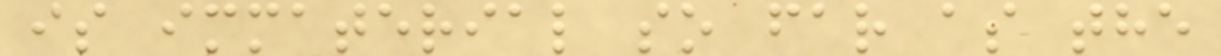is immaterial so far as the
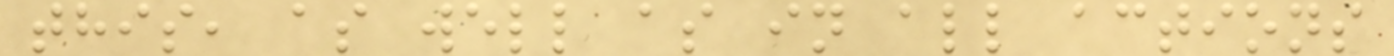this, as well as in all actions
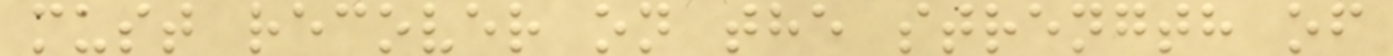must recover on the strength of
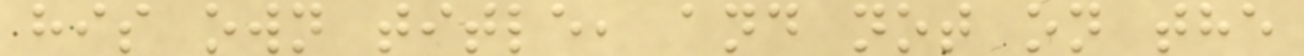his own title, and not on the
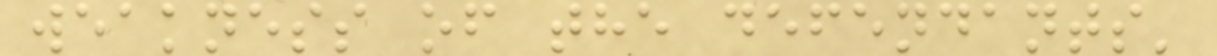weakness of the defendants'
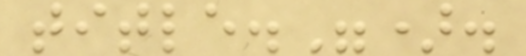title.").
